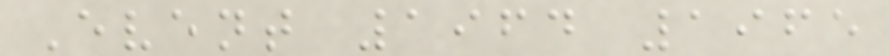Event 1964 1965
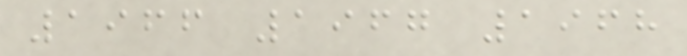1966 1967 1968
